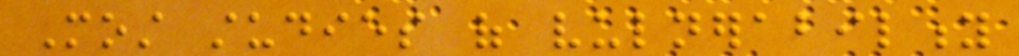Most studies of vulnerability
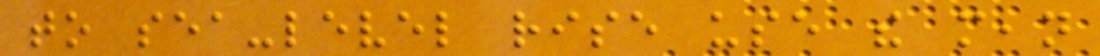to sea-level rise use the mean
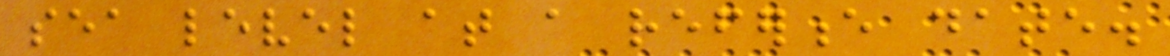sea level at a reference date.
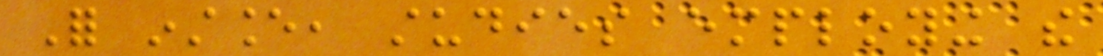For instance, studies employing the
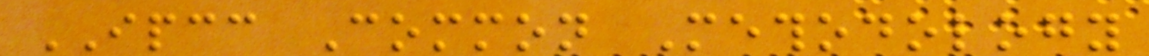IPCC Common Methodology
